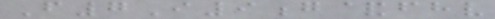F7I9g&fhv
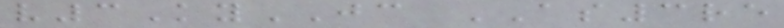v3KyJC AS3re
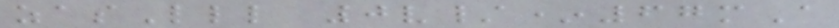zasLll 0v/*67mA
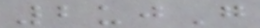2ujG
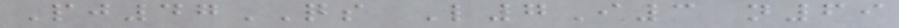Pj47QS L7I3 n69
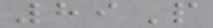89P
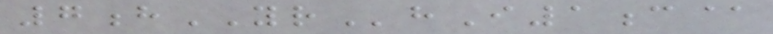7hYRhI1c@
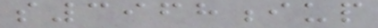s3968iup
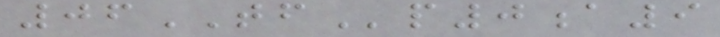06TFp0a9
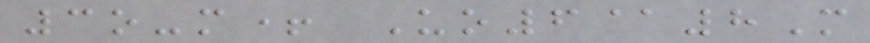3o-m+ Uo6@8M
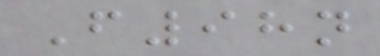F98n
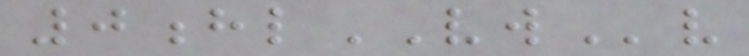0hlVWv
